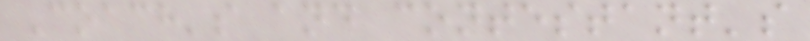Coach's and contestant's
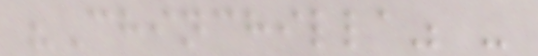"Chinchilla" -
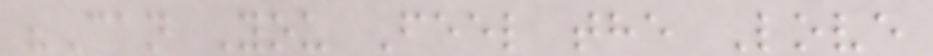"Can You Feel the Love
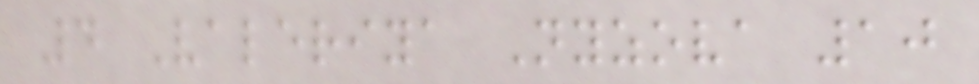4 Valeriya Nyzova 10
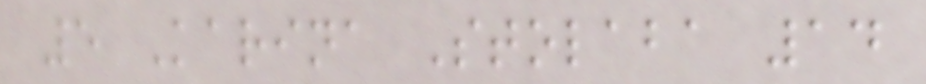5 Karina Stolaba 14
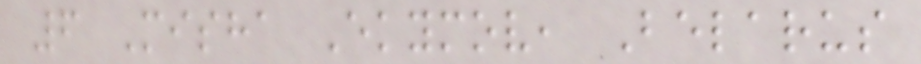6 Misha Ekymov, Belarus
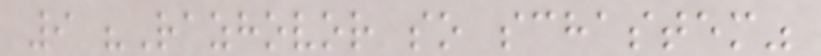9 "Razhovor so schastem"
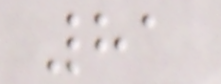81
